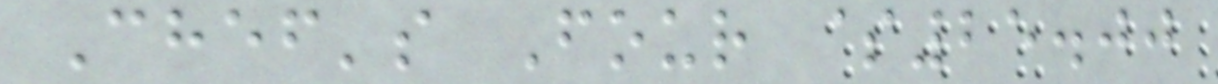Chef's Four $25.00
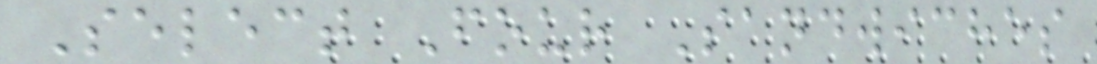Select Four Sandwiches
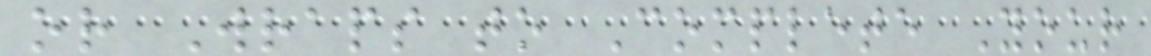or Wraps to Complete Your
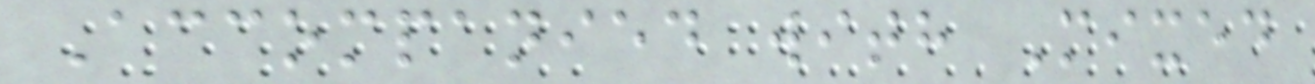Accompanied with Mixed
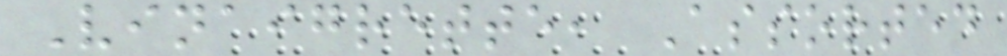Vinaigrette, Assorted
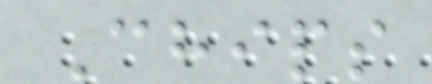Chips
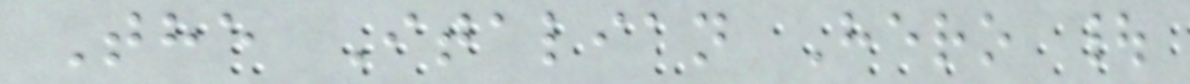The Italian Hero |
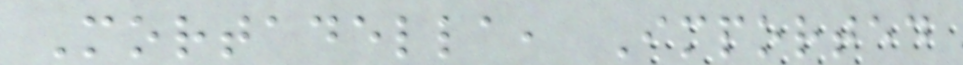Mortadella, Imported
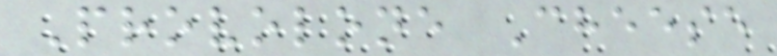Provolone Cheese
